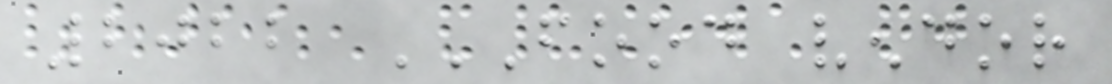2022 FOOD VENDOR
